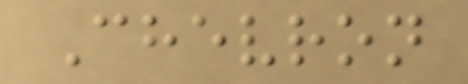Chevron
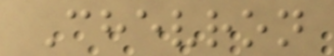Chevron
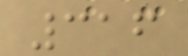316
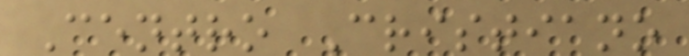Centro Cristiano
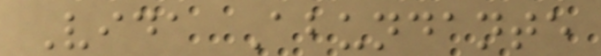Vida Abundante
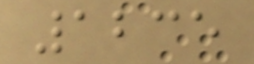1235
